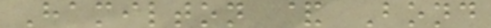Hamilton & Bond
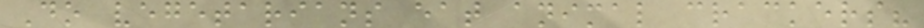Do vegetarians eat animal crackers?
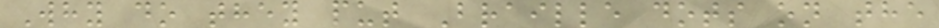Why do they put Braille dots on the
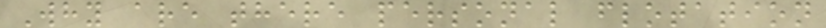Why are there personal flotation
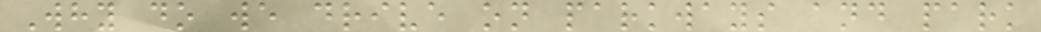Why do we drive on parkways and park
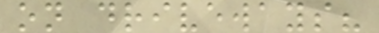on driveways?
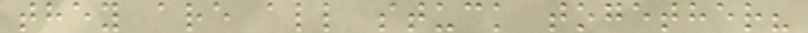they are all stuck together?
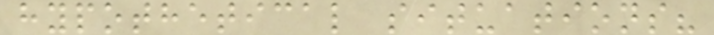hypothetical situations?
